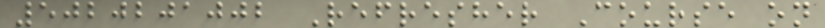5020201002 Refresher Course on
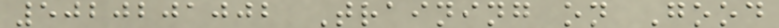5020201002 Training on Good
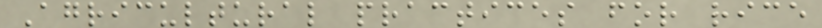Agricultural practices for rice
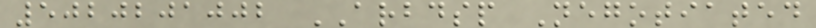5020201002 ARBDSP Negotiated
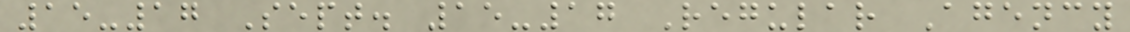15-17 Sept. 15-17 Regular Agency
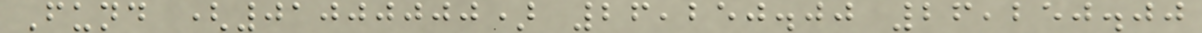Fund (01000000) 26,250.00 26,250.00
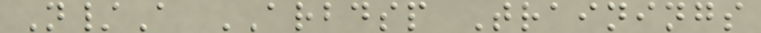N/A ARBDSP Trainings
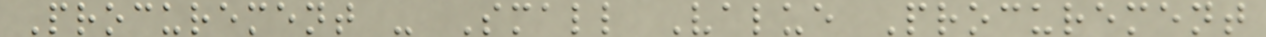Procurement - Small Value Procurement
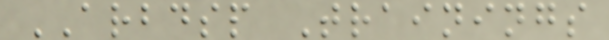ARBDSP Trainings
